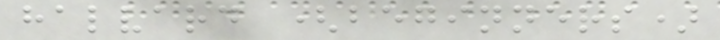halvard (beginners)
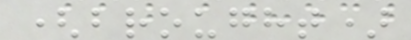(brought)
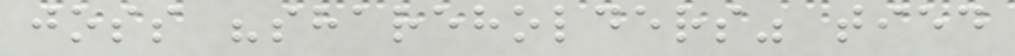joss "shareholders" tied
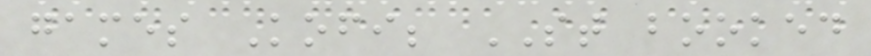games Kofi; ST booked
